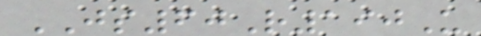JS60R190U
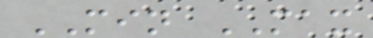MIN MAX
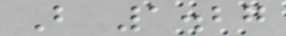B 1.27
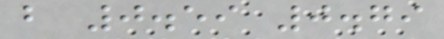b 0.59 0.79
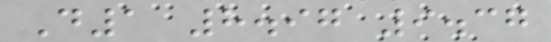D1 8.97 9.37
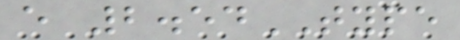e 2.54TYPE
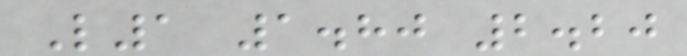L1 1.80 2.20
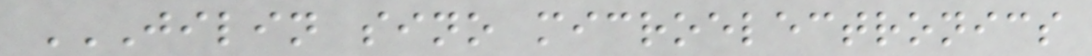JILIN SINO MICROELECTRONICS
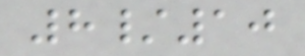8/10
